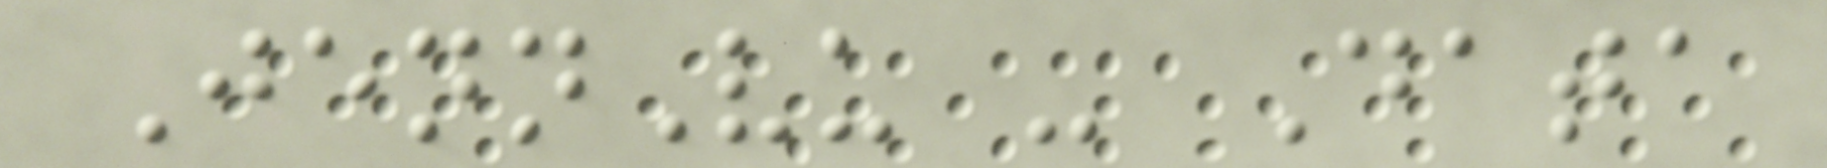JennVu - Data
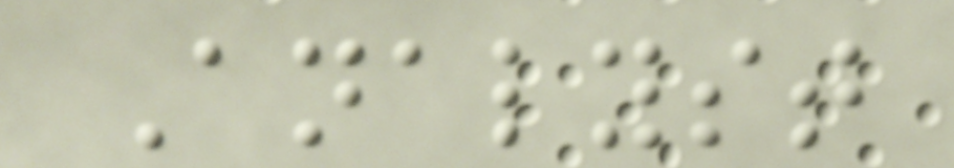Analyst
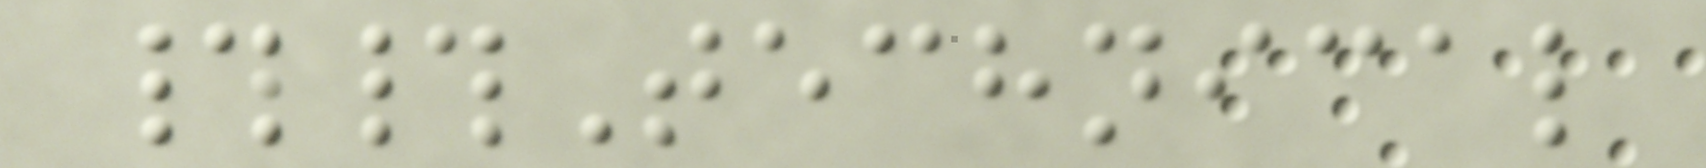##Technical
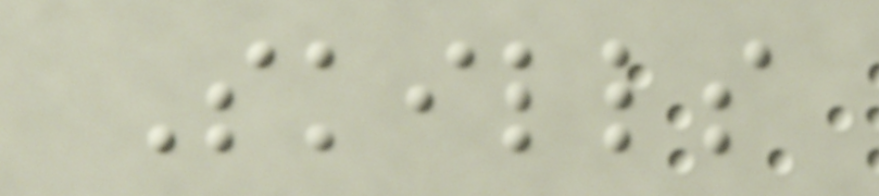Skills
